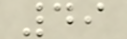49
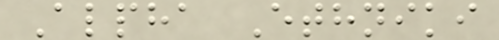Alpha Ethniki
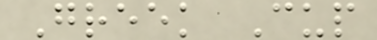Greek Cup
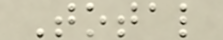Total
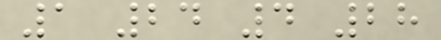1 24 4 28
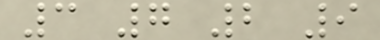3 7 2 9
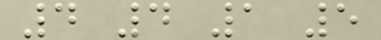4 4 1 5
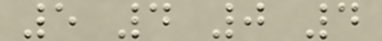5 4 0 4
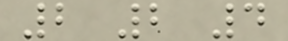2 2 4
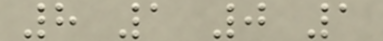8 1 0 1
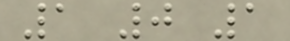1 0 1
